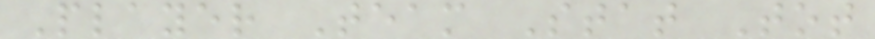Player Team Stat Tot
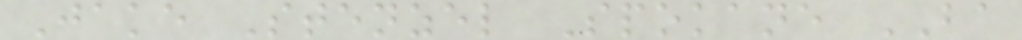Jake Stenzel Spokane BA
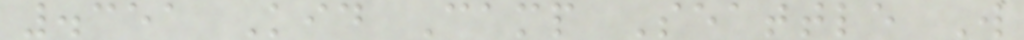.351 Kid Camp Seattle W
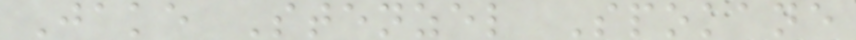Jake Stenzel Spokane
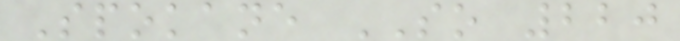Spokane SO 220
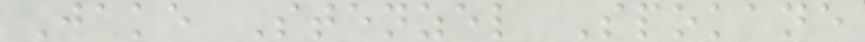Jake Stenzel Spokane
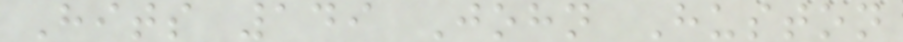Hits 149 John Huston
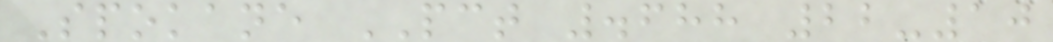Spokane PCT .688 22-10
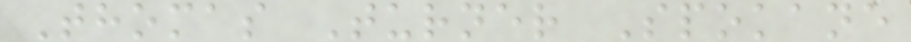Thomas Turner Spokane
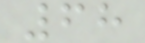68
